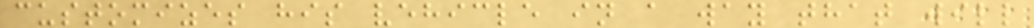customizes his vehicle in a way that will
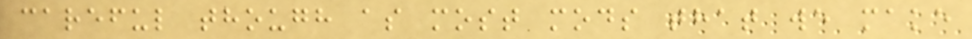careful though as most mods that we make
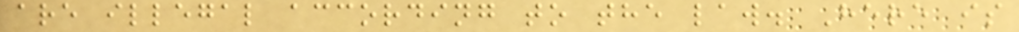are illegal according to the law. Here is
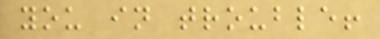you in trouble!
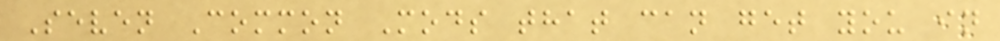Seven Common Mods that can get you in
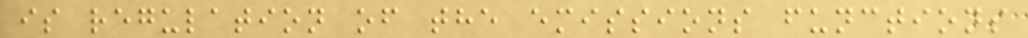is regulation of the emissions functions
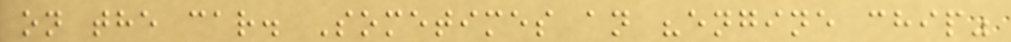on the car. Sometimes an "engine chip"
